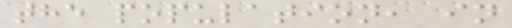the population, in
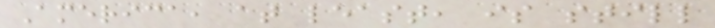America, at least, is still
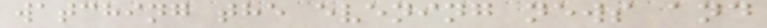watching the evening news and
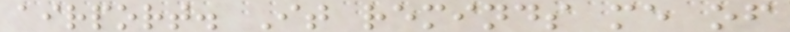airport. It reminds me of
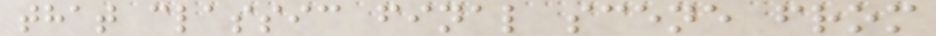that classic final scene from
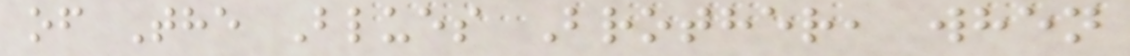of The Blues Brother, when
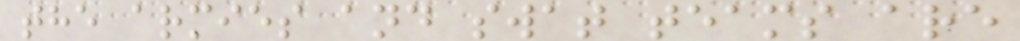the armies and swat teams are
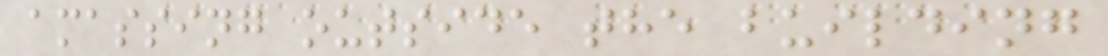amassing outside the building
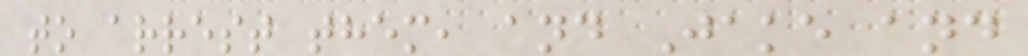to arrest them, and Jake and
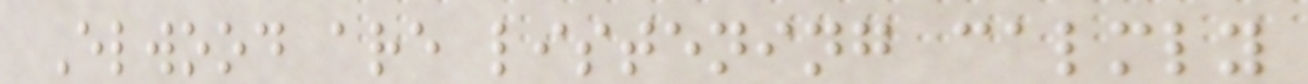Elwood are listening calmly
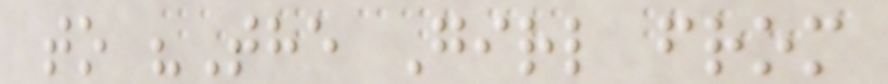to "The Girl from
